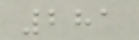281
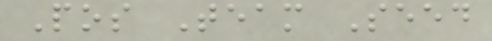Pos Team Seed
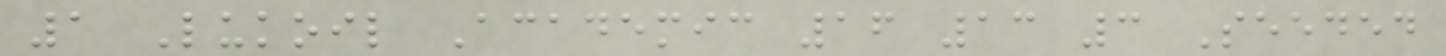1 Lukoil Academic 16 13 3 Seeded
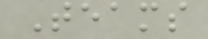Teams
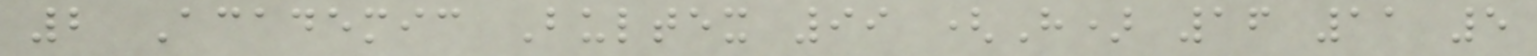2 Academic Bultex 99 (H) 16 11 5
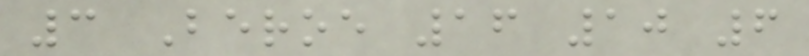3 Beroe 16 10 6
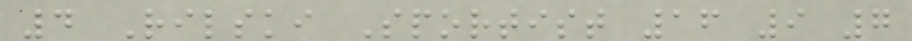4 Rilski Sportist 16 9 7
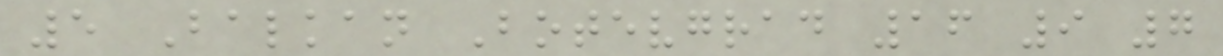5 Balkan Botevgrad 16 9 7
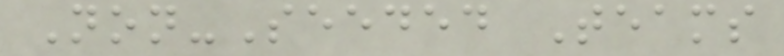Non-Seeded Teams
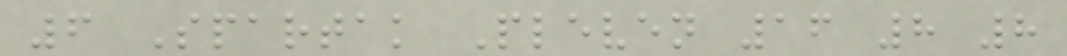6 Spartak Pleven 16 8 8
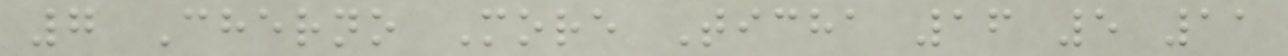7 Cherno More Ticha 16 5 11
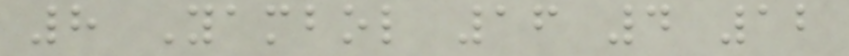8 Yambol 16 4 12
